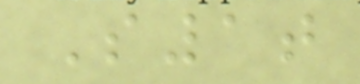S1t
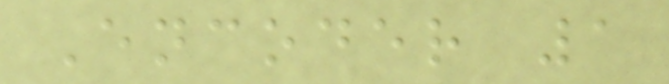Encoder 1
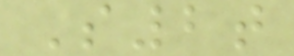S2t
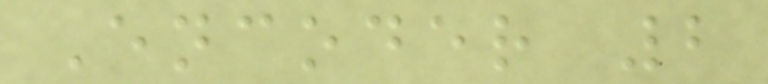Encoder 2
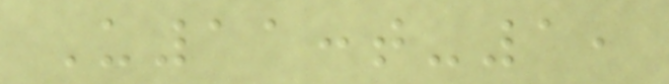U11:t-1,
